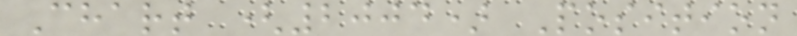Chart (2004) Position
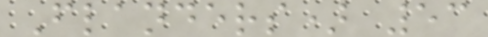Flanders) 53
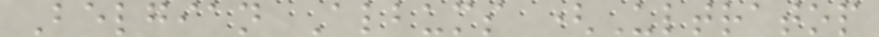Belgian Albums (Ultratop
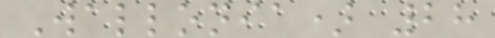Wallonia) 28
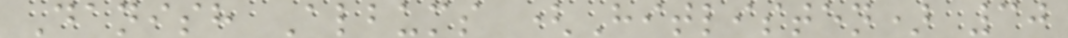Danish Albums (Hitlisten) 30
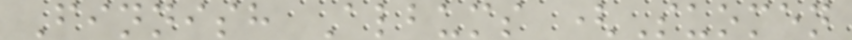Finnish Albums (Suomen
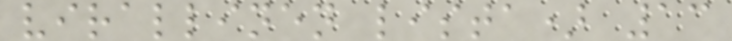virallinen lista) 13
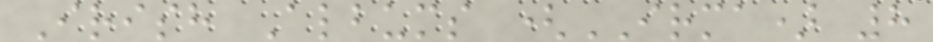Irish Albums (IRMA) 8
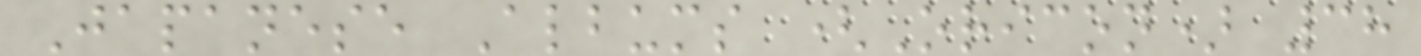Japanese Albums (Oricon) 38
